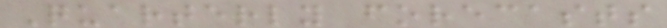Quarterly forecasts
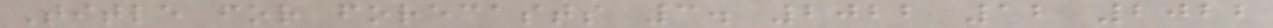Title for forecasts 3. 2022 12 2022
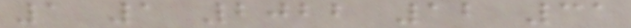1 1 2022 12 31
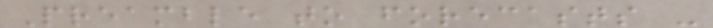Preamble to forecasts -
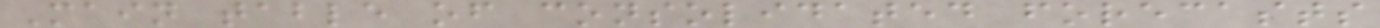Main table of consolidated forecasts
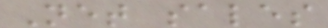Net sales
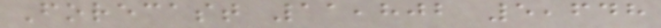Forecast 11,802 5,648
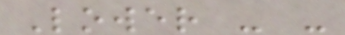Lower - -
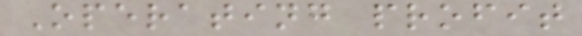Operating profit
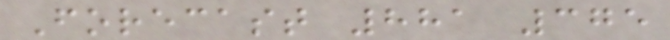Forecast 881 375
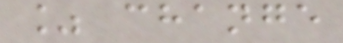% change
